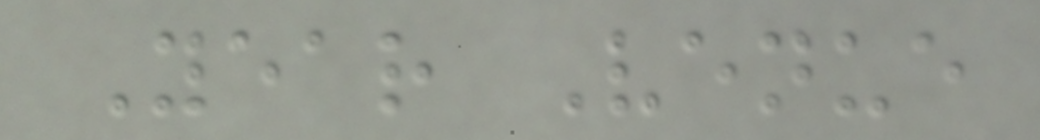Year Venue
